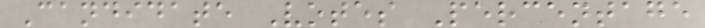Candidate Votes Percentage
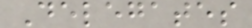Delegates
